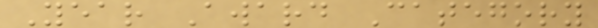Year Award Category
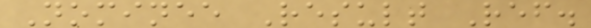Nominee Result Ref.
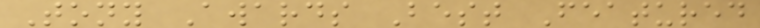Tony Awards Best Featured
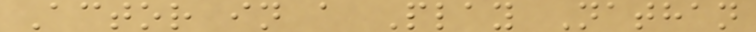Actor in a Play Nathan
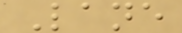Lane
